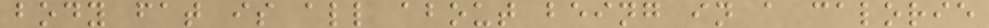body fat is all about being in a calorie
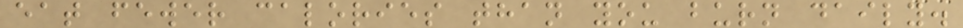eat fewer calories than you burn daily.
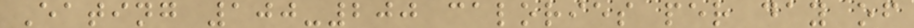Eating 100-200 calories per day of
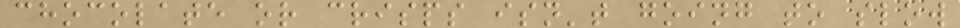chocolate or crisps isn't going to slow
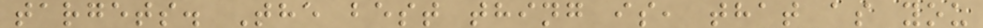targets. The best thing is, that as you
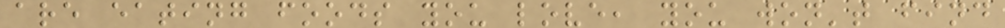are eating foods you love, you won't find
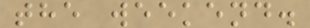the weekend.
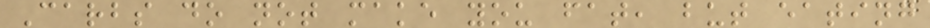Carbs do not make you fat, but eating
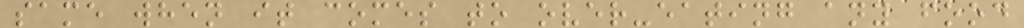same when it comes to over-eating any food
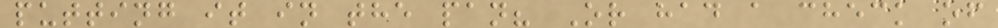putting it in the pan? Or had a check of
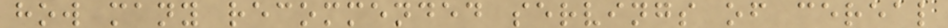how many recommended servings of cereal
